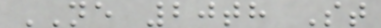NE 20th St
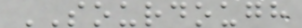SOURDOUGH
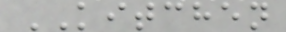KITCHEN
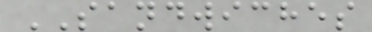SANDWICHES
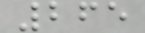265
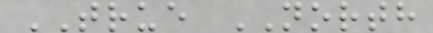TRUE NORTH
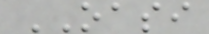OASI
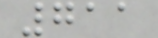711
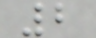2
